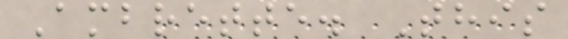Ambrette. This
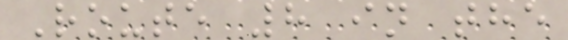Route 8 in the
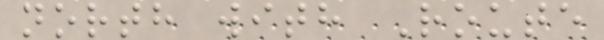north with Route
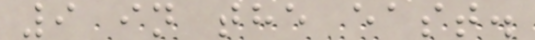9 in the east.
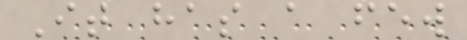It has a few
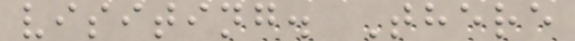visiting. There
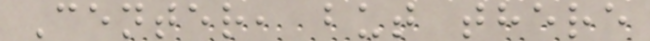Center, but there
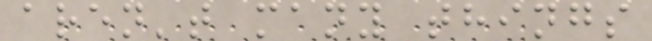aren't many things
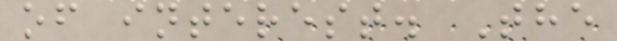of interest. The
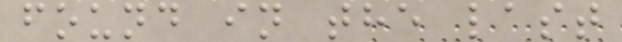found in the last
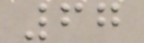67
